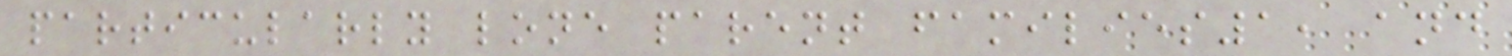particularly lone parent families1, and
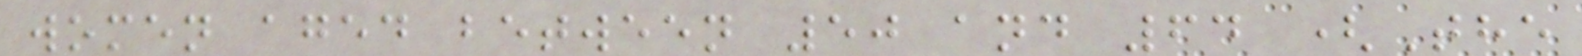women aged between 50 and 64 (The
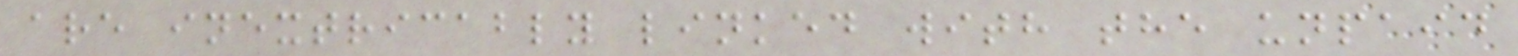are inextricably linked with the unpaid
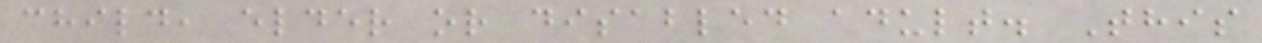child, elder or disabled adult. This
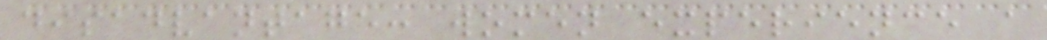disadvantage: women experience a
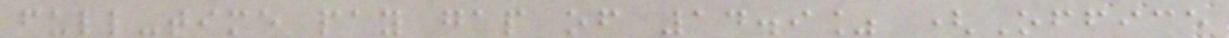full-time pay gap of 14.9% (Office
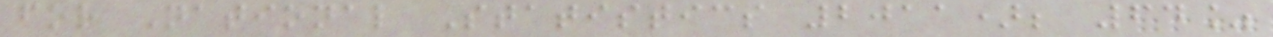for National Statistics 2011); 64%
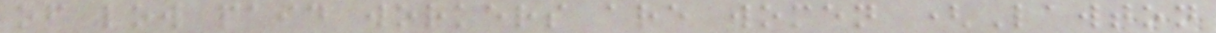of low paid workers are women (Lawton
